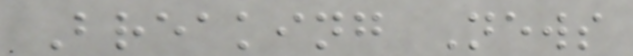Breaking News
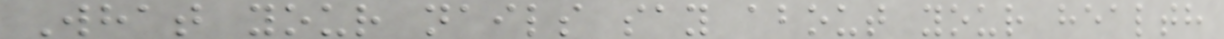What your nails say about your health
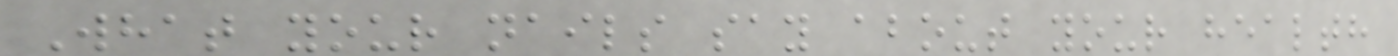What your nails say about your health
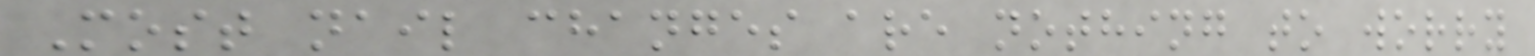Most nail changes are nothing to worry
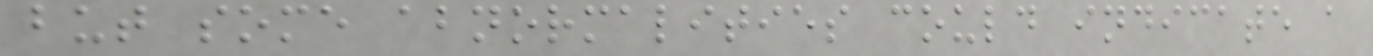but some abnormalities could indicate a
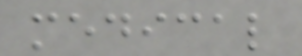medical
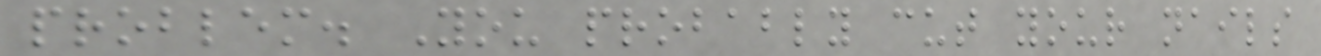problem. You probably cut your nails
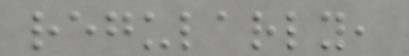regularly,
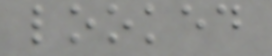looked
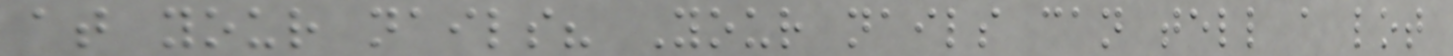at your nails? Your nails can tell a lot
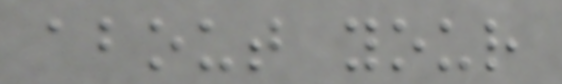about your
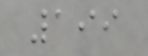199
